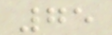75
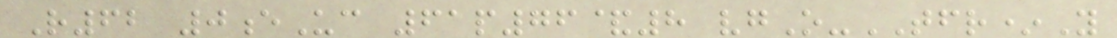R62 0eUc 61p76&8 vgO-TFR*Y
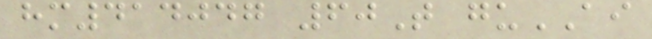hm414047 60T guAI
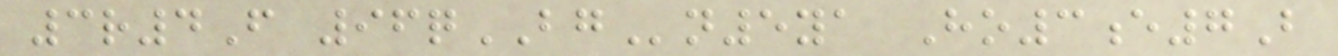3r4F 96qBGn5ya Ho3e7B
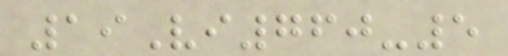19Vi760-5
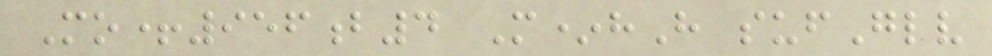Mo+956b4 M*hH sufGlv
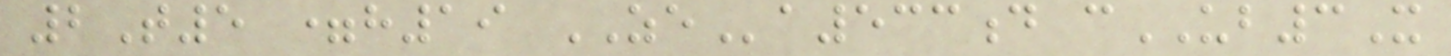2T5 =h19 ZEa533d cUB3X
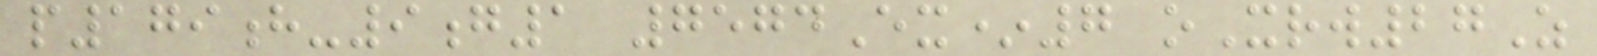p179h-9g1 7574Ex*7 oXrw27Z
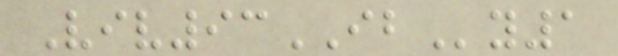Viv93IBy1
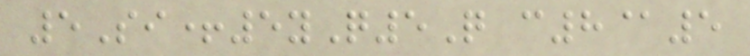5Si+5yQ5Q c8@5
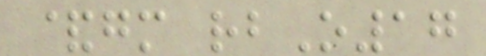&gm rbO17
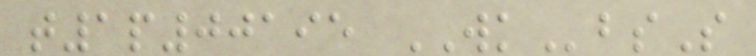t1p00195 WKbsS
